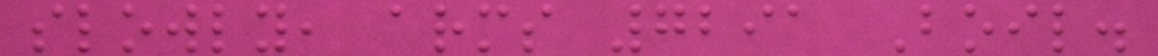slowly, arms 7291 Boil.
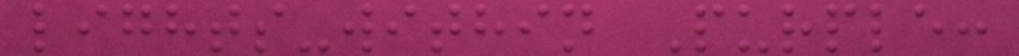lights-within Purple:
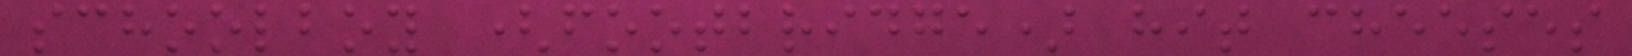schoolboy (footbridge) hit cheeses
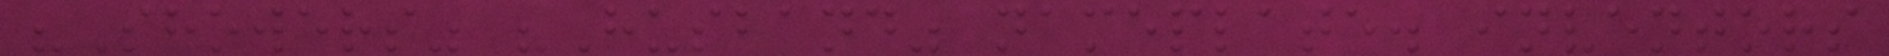"Showers" "Husband" nameplate. inventors
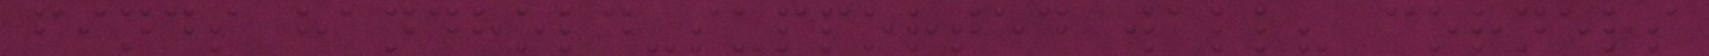finds handhold-supported wall? corners
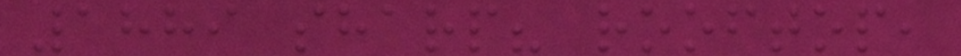1889 sharp? rooftop,
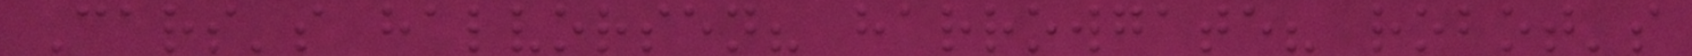Cars's halvorsen? harrowgate? robot's
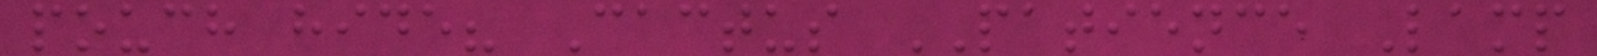pouch hide? Cactus PATIENCE Lamp
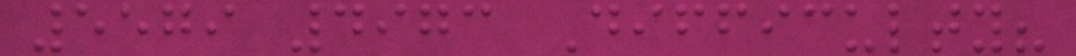5579 4973 Difficulty?
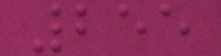255
